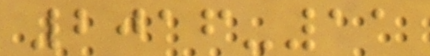2016-11
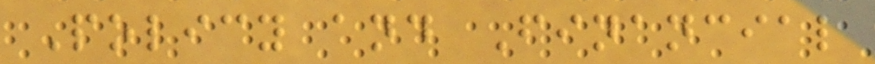Policy and Financial
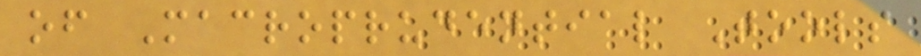of Macroprudential Tools
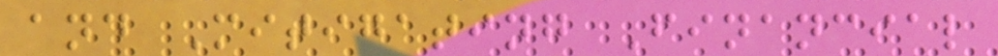and Mitigating Financial
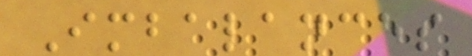Imbalances
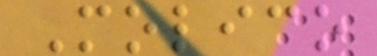Molico
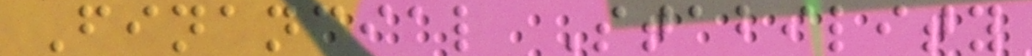Financial Stability
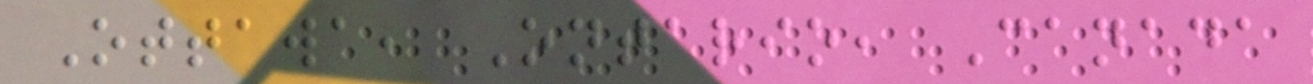Ottawa, Ontario, Canada
